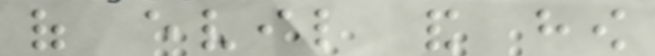of evil and how
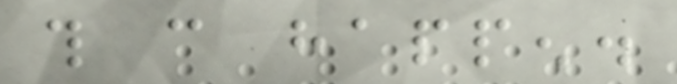this can happen.
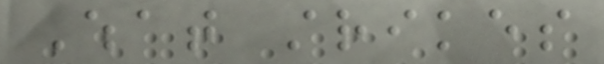What strikes
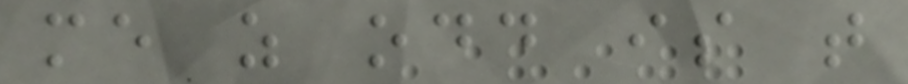me as odd is that
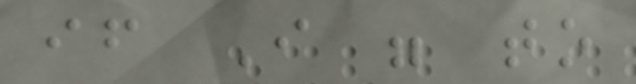if I were to
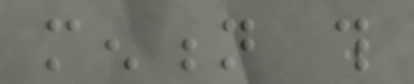mention this
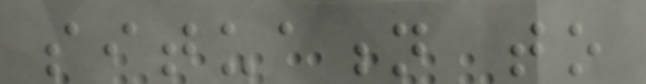situation to
